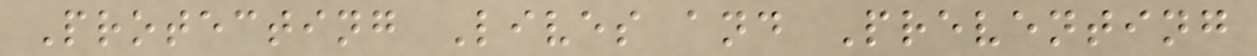Protecting Lives and Preventing
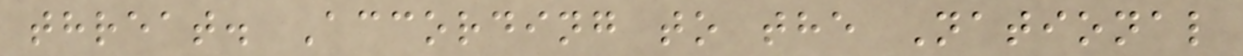threat. According to the National
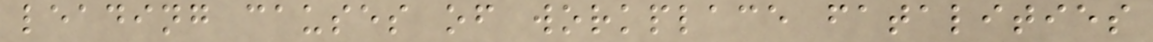leading causes of workplace fatalities
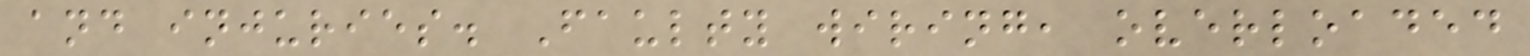and injuries. Faulty wiring, overloaded
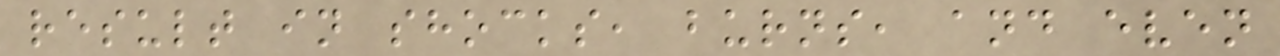result in shocks, burns, and even
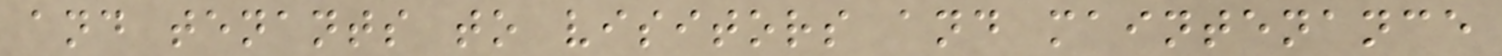and tenants to visitors and maintenance
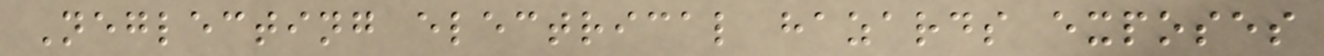Neglecting electrical hazards exposes
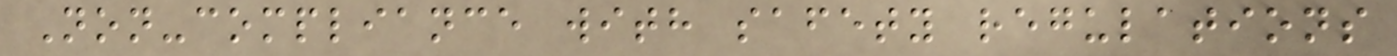Non-compliance with safety regulations
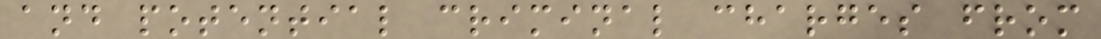and potential criminal charges from
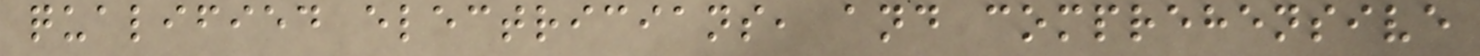qualified electricians, and comprehensive
